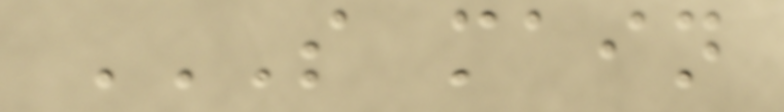S MAIN
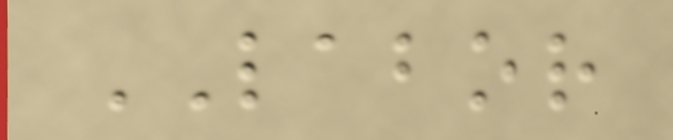LABOR
